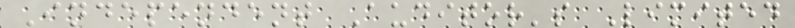Independent Auditor's Limited
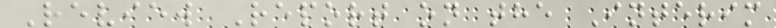Review Report on the Interim
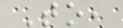To,
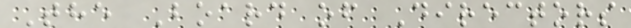The Board of Directors
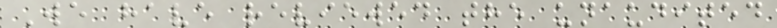We have reviewed the unaudited
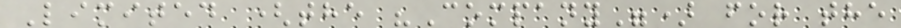Limited (the "Company") for the
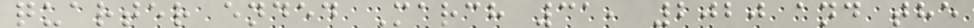quarter ended March 31, 2020 and the
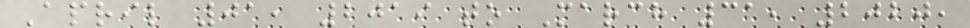April 01, 2019 to March 31, 2020,
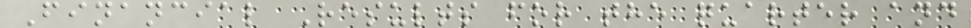Financial Results for the quarter and
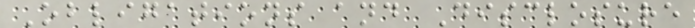Obligations and Disclosure
